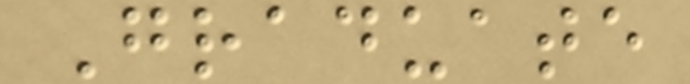Graduate
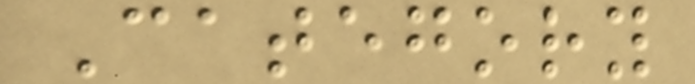Category
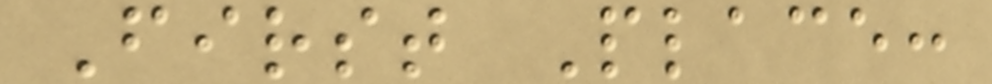First Place:
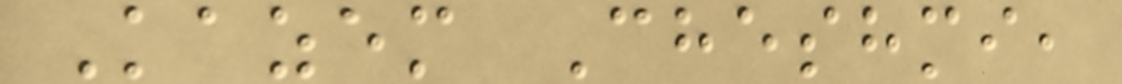Kazem Cheshmi,
